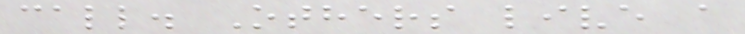call. Others live a
